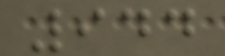944
